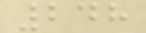248
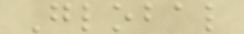Global
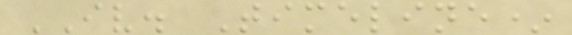IV. Timeline*
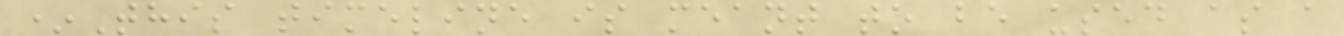*This timeline is meant to be used as a
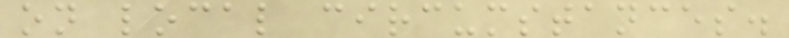on local circumstances.
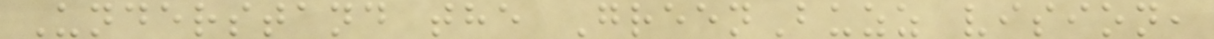Understand the GreenBuzz vision,
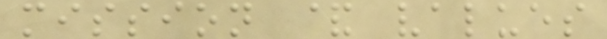mission & values
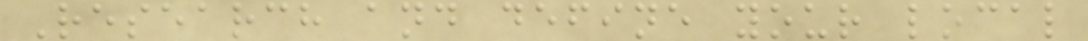Research and define your local
